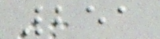251
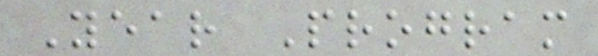Year Program
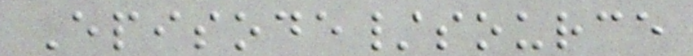Episode/source
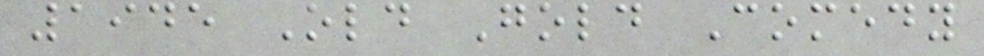1945 Old Gold Comedy
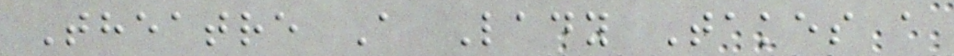Theatre A Lady Takes a
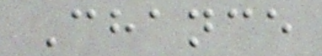Chance
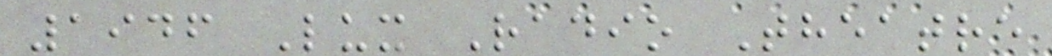1946 Lux Radio Theatre
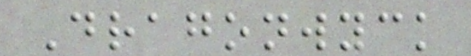Dragonwyck
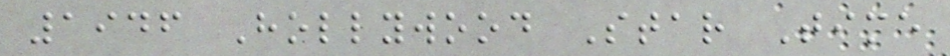1946 Hollywood Star Time
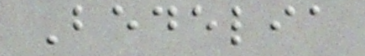Bedelia
